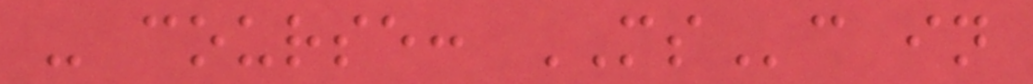- course: MSc in
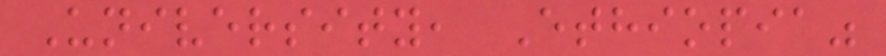University, Ethiopia"
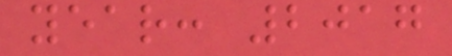year: 2017
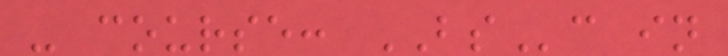- course: BSc in
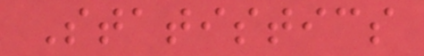Statistics
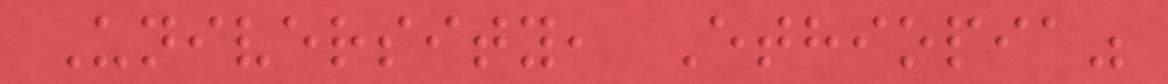University, Ethiopia"
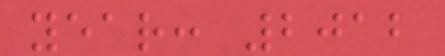year: 2012
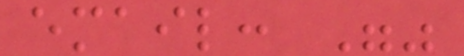email: ""
